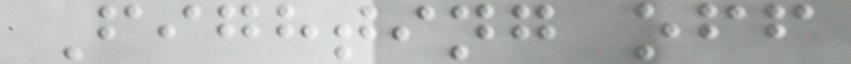Fighting off
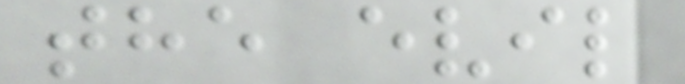the evil
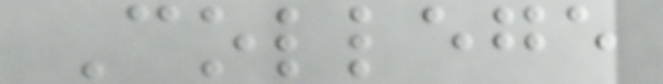College
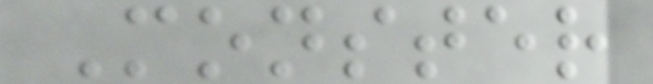Monster
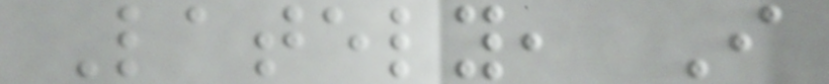Lately, I
